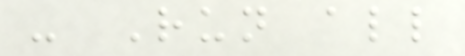- Run all
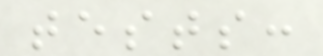tests:
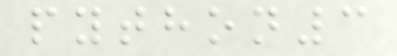python3
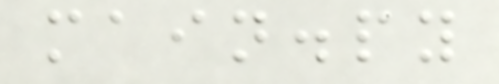main.py
